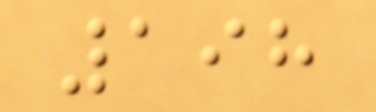198
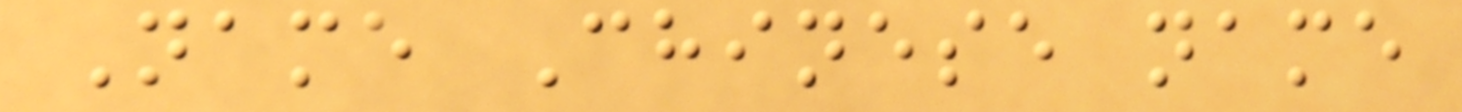Name Chinese name
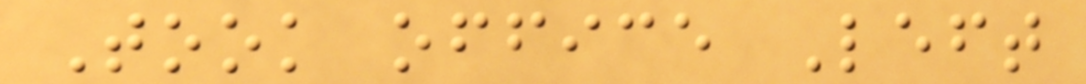Took office Left
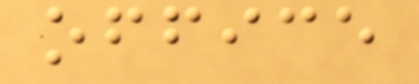office
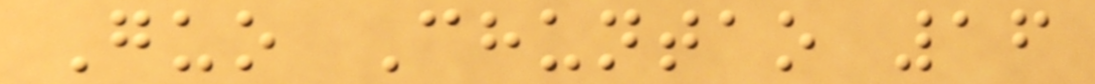Guo Chuntao 16
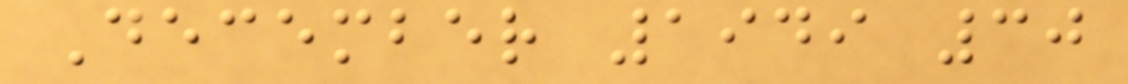December 1949 30
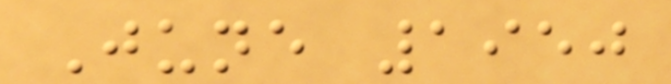June 1950
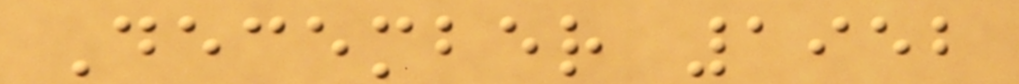December 1952
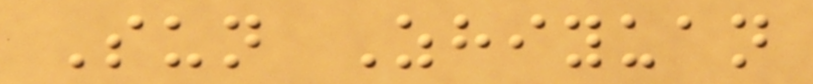Sun Zhiyuan
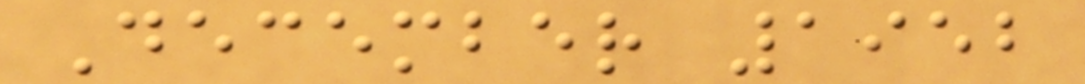December 1952
